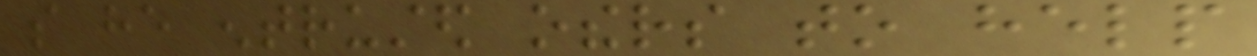so he entrusted others to help
